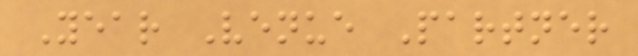Year Venue Partner
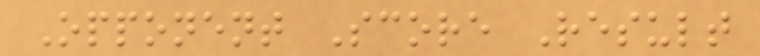Opponent Score Result
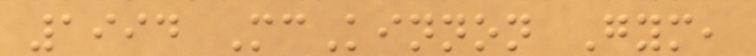1994 McKinnon Gym,
